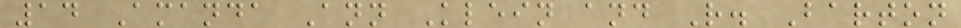14 Amanda Ann Klein and R. Barton
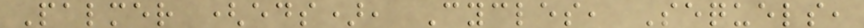Palmer (eds), Cycles, Sequels,
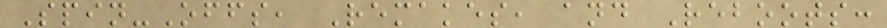Spin-Offs, Remakes, and Reboots:
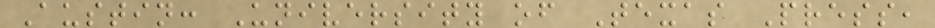Austin: University of Texas Press,
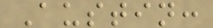Austin:
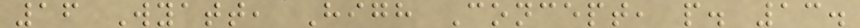16 Wyatt, High Concept, p. 13.
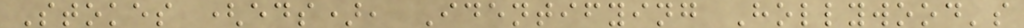Stokes (eds), Identifying Hollywood's
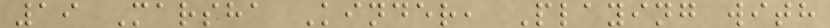19 Marsha Kinder, Playing with
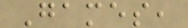Games,
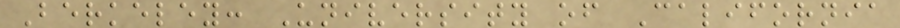Berkeley: University of California
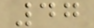47
